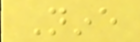Nine
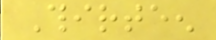Thirteen
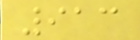913
